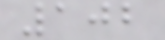102
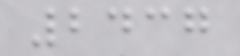2437
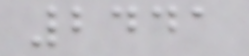2441
